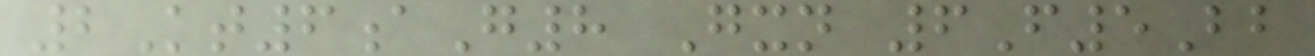2Kt6aG8 Gxn 6F5Bb
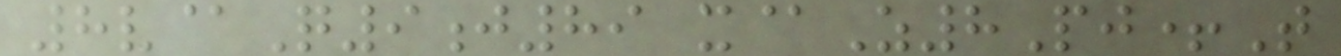8v@Q9j89 x@Z8Pj+T
